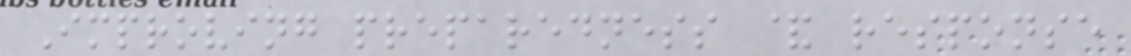Improving preparedness & response
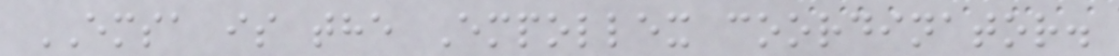EMSA is the Empollex coordinator.
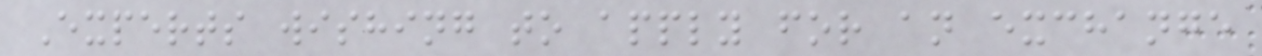Experts wishing to apply for an exchange
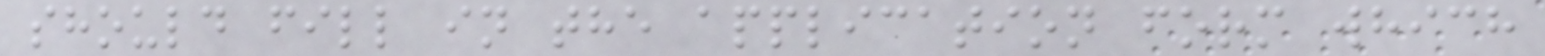should fill in the application form which
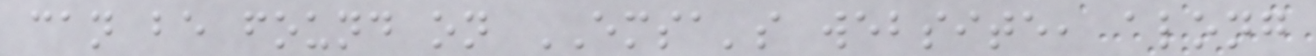can be found on EMSA's website, along
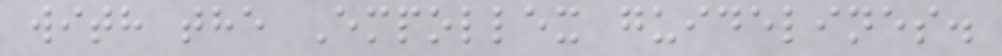with the Empollex guidelines.
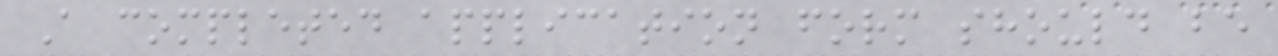A completed application form should be
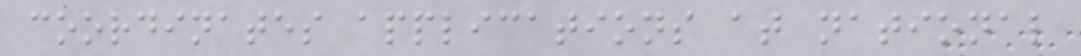coordinates applications at national
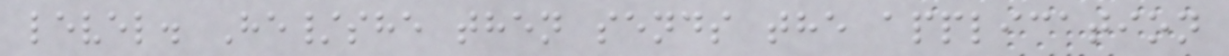level. He/she then sends the application
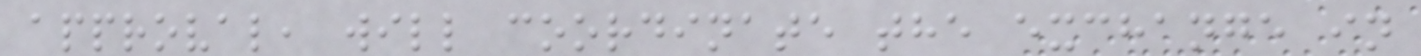approval, will coordinate the exchange in
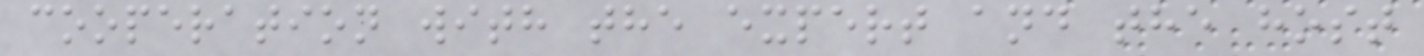cooperation with the expert and the host
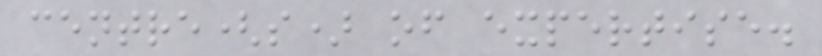centre(s) of expertise.
